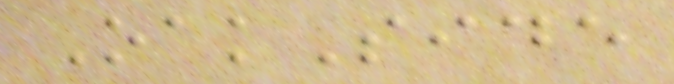OakSide
